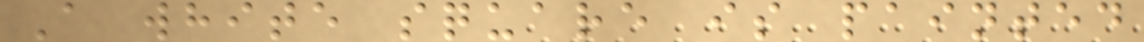A white square is painted
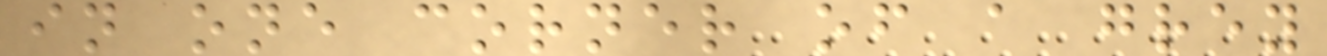in one corner of a grey
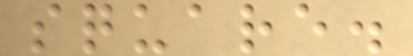square.
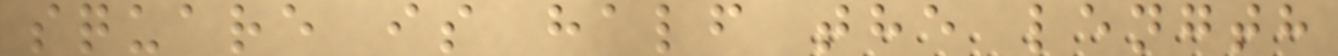square is half the length
